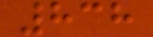838
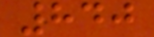840
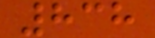838
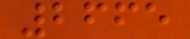2665
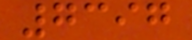7397
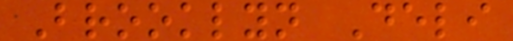Brooklyn Deli
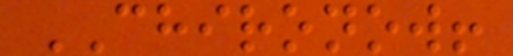CHIRONOW!
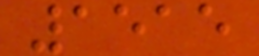1515
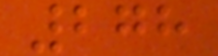278
